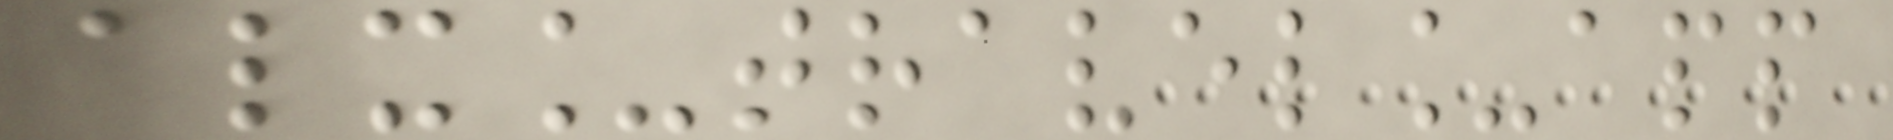alx_travel_app
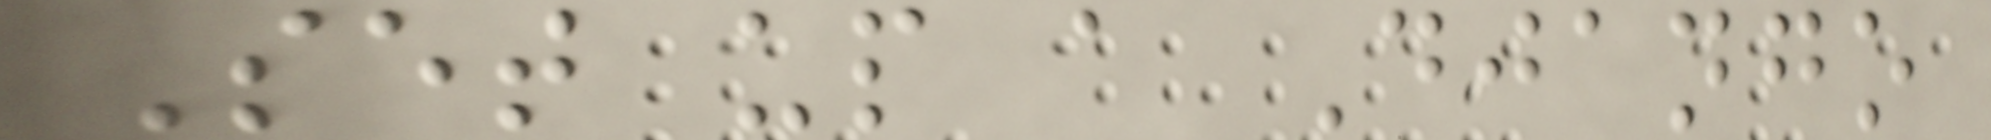Set up a Django
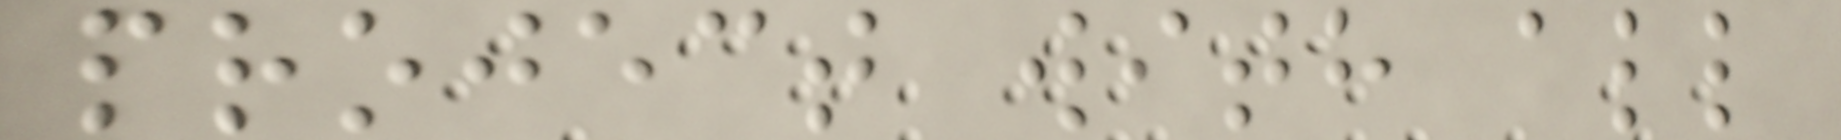project with all
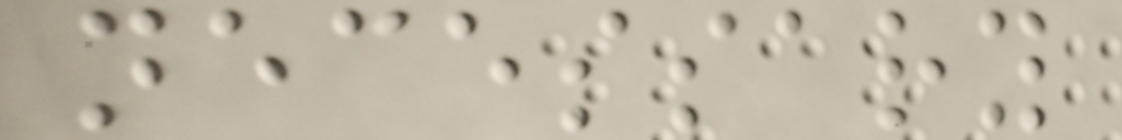necessary
